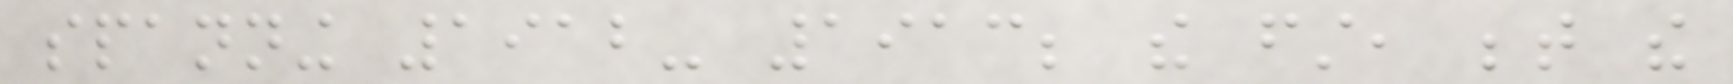spanning 1912- 1913; the first, between the
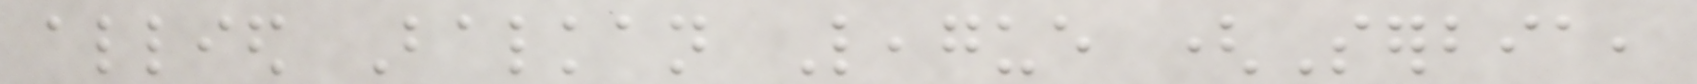allied Balkan League (Serbia,
